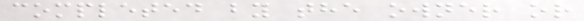completed by the owner or
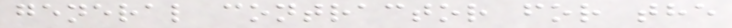general contractor for the
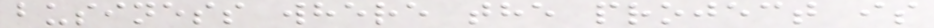business where the project is
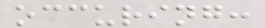occuring:
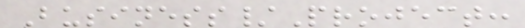Business/Project:
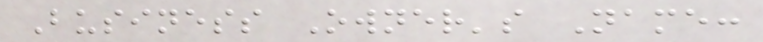Business Owner's Name:
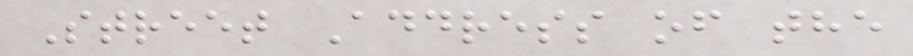Street Address of the
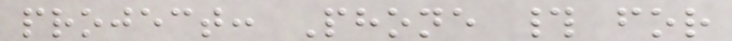project: Phone # for
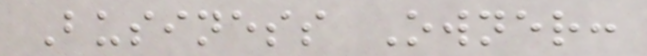Business Owner:
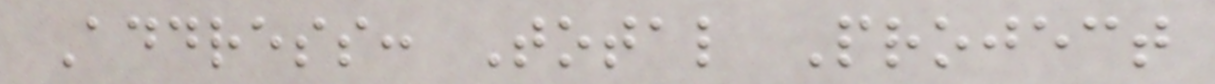Address: Total Project
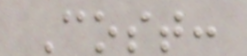Cost:
